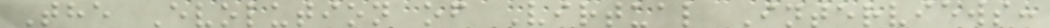The Evolution of Virtual Interviews:
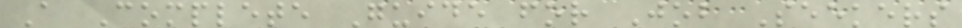A Complete Guide for Job Seekers
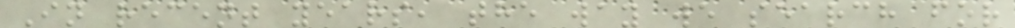In recent years, the way we search for
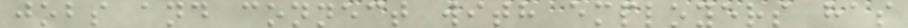jobs and connect with employers has
